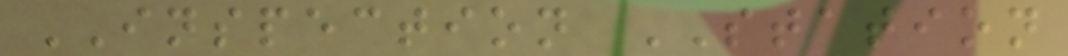INSPECTION STATION
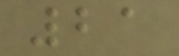21
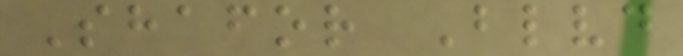Shafor Blvd
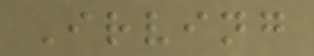Irving
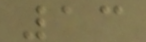13
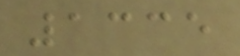1335
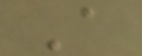A
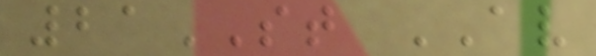21ST AV
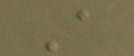A
